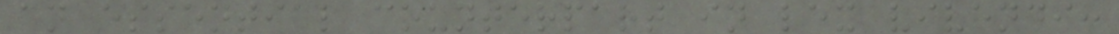an essential counterpart in lex vivendi:
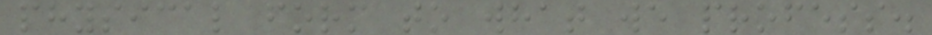physical form to what we profess.
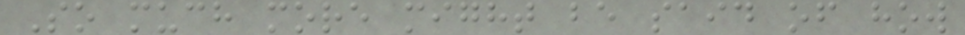So much more might be said of how
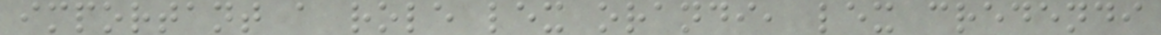important a role lex orandi, lex credendi
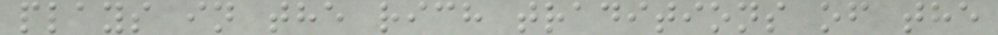plays in the rich traditions of the
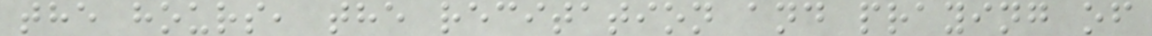the hours, the recitation and praying of
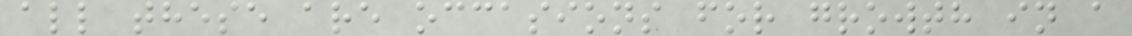all these are occasions for growth in a
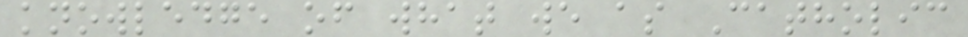knowledge of what we as Catholic
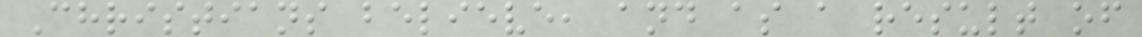Christians believe, and as a result of
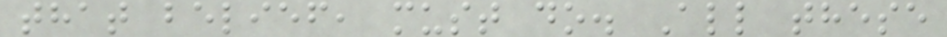that belief, must do. All these
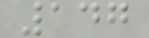147
